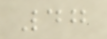47
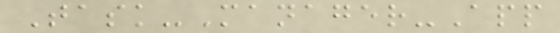Task-Manager-App
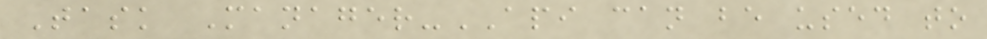Task Manager-API can be used to
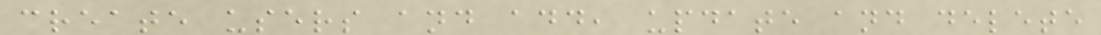create users and add, update and delete
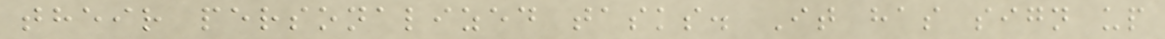their personalized tasks. It has sign up
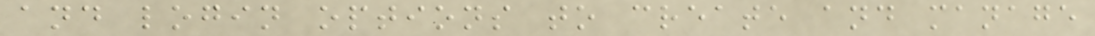and login options to create and manage
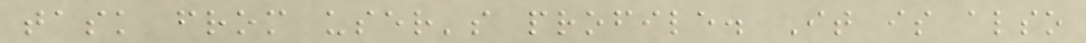task from user's profile. It is also
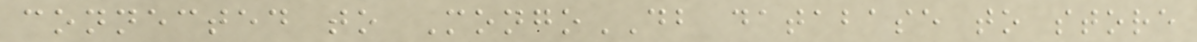connected to MongoDB database to store
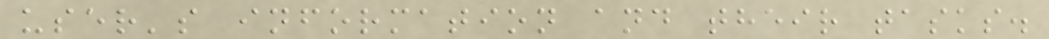user's information and their tasks.
